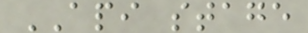API stage
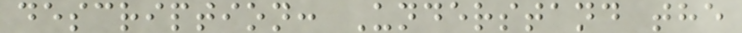description: Understand the
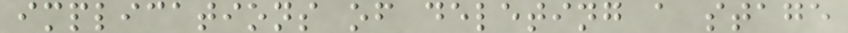implications of deleting a stage
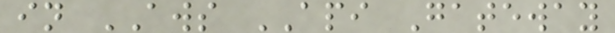in AWS API Gateway
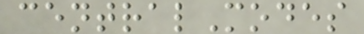centralModes
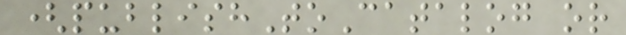(publishToCatalog or
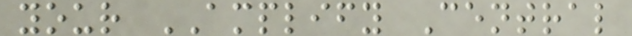your AMPLIFY Central
